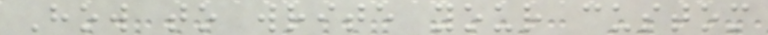How to write your custom
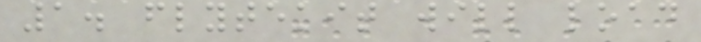1. flytekit will load
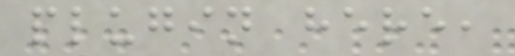plugin here,
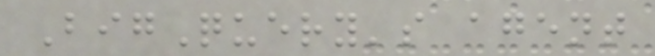BigQuery's agent
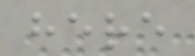here
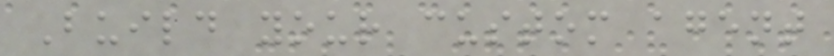Build your custom agent
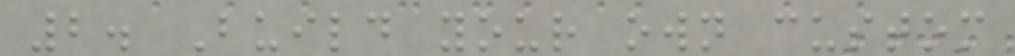2. Build your own custom
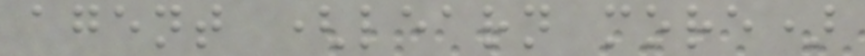agent (learn more)
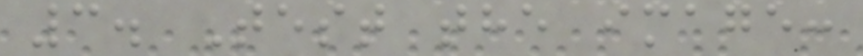3. Test the image:
